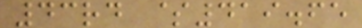43rd $419.65
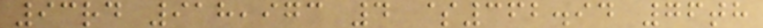93rd 918,973 4 $362.94 76th
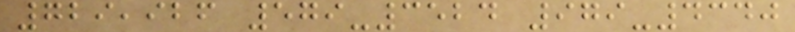729,926 579-3524 979-4340
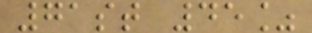71st 45%
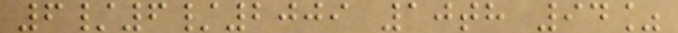6/6/2009 10th 94%
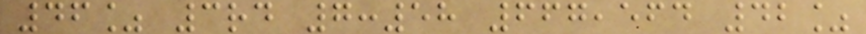46% 3rd 7:58 667,564 42%
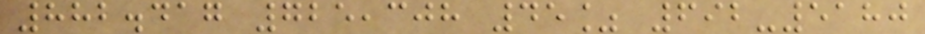882.417 725,308 45% 692-5180
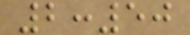2:50
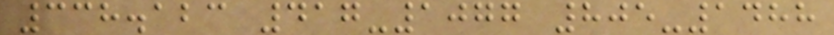338.123 417-1077 805-1488
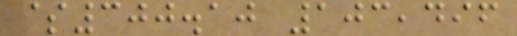$300.10 103,496
